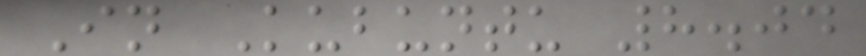In Kubuntu 8.04
